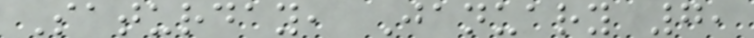Saturday, January 7,
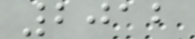2012
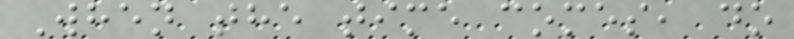When the time comes, do
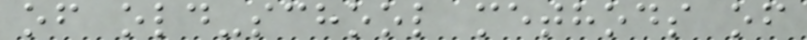of old-school methods of
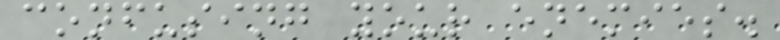confusing your enemies.
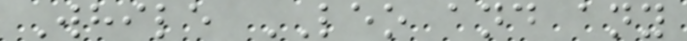While LEO and any
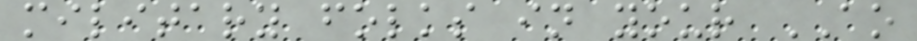military folks in your AO
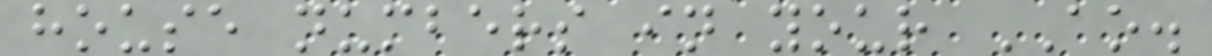house numbers in your AO.
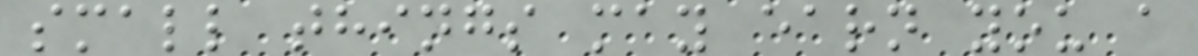small things may earn you a
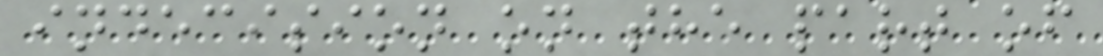indecision on the part of
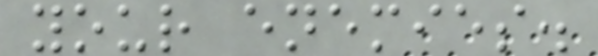your enemies.
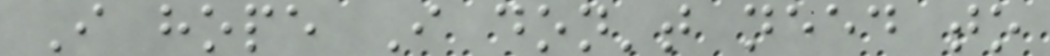I hope I don't need to
